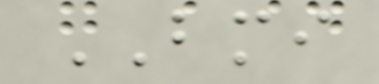BMI
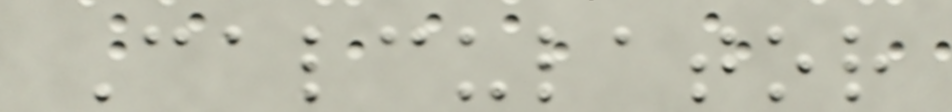Calculator
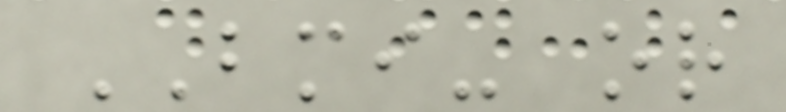BMI- or
